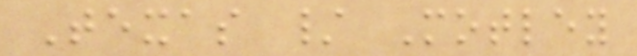Texas / Motley
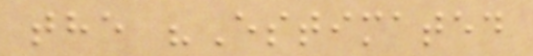the "Estimated
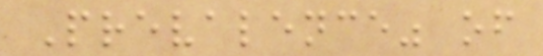Prevalence" of
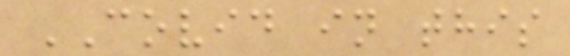COVID in this
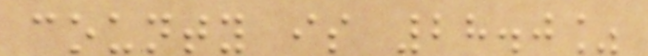county is 28.0%
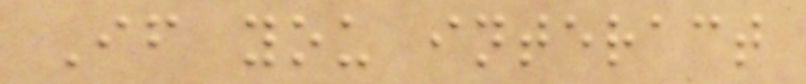If you interact
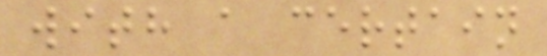with a certain
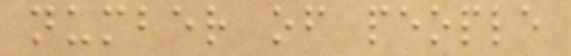number of people
